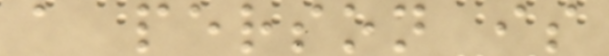a person is
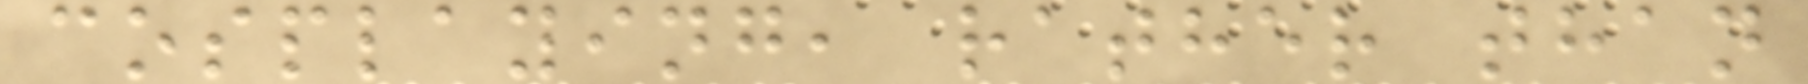cosplaying, rather than
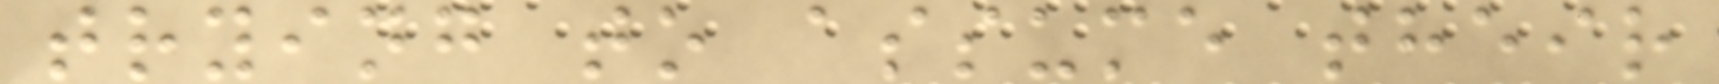trying to assume their
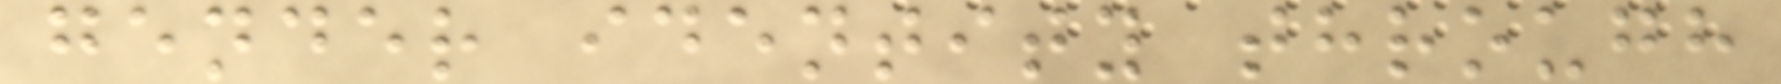gender identity through
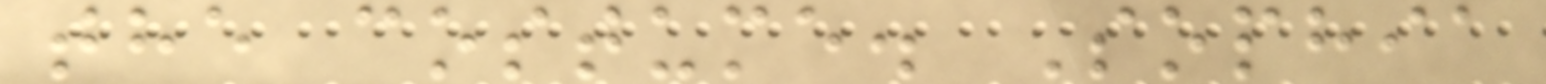the costume. Sophia
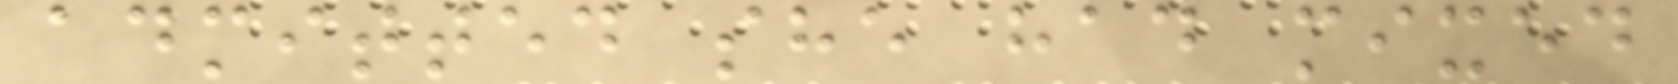admitted she had mixed
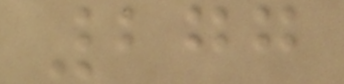277
